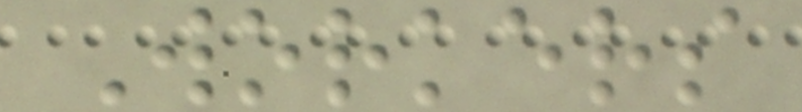Workers
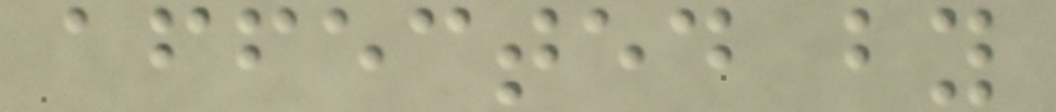affected by
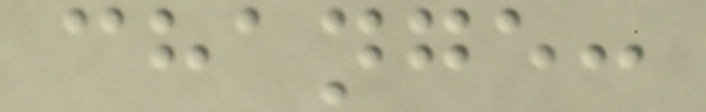change:
